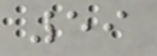59
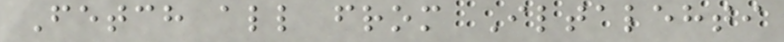Fetch all from Iltalehti
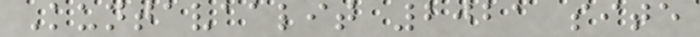Kuntavaalit 2021 site
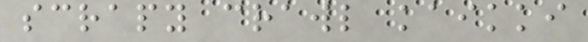scrapy crawl kaikki
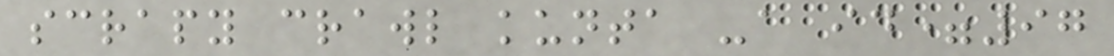scrapy crawl kunta -a id=97
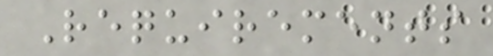Requirements
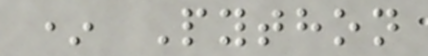* Python
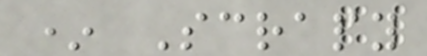* Scrapy
